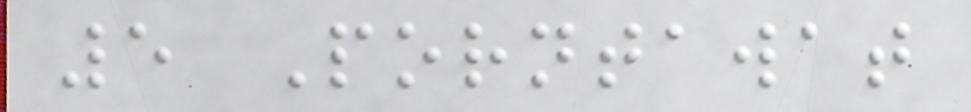5 Porntawat
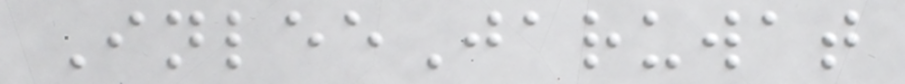InleeJaruwat
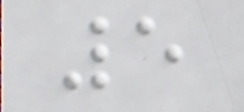5
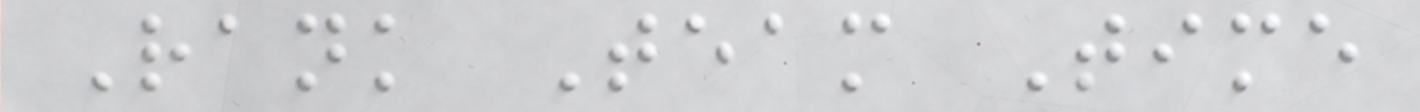Rank Team Time
